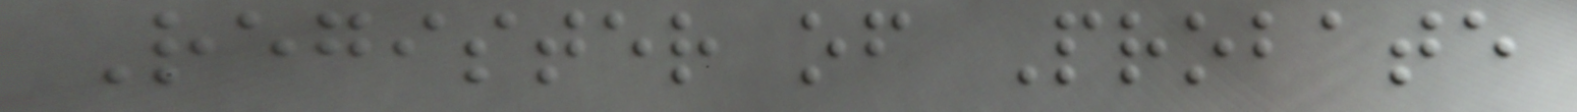Register of Probate
